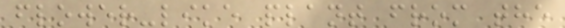flower-like plant from the
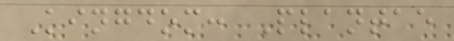Kingdom: Plantae
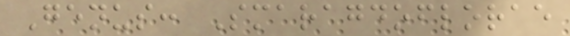Genus: Smaragdoflorae
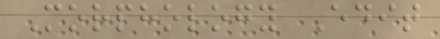Morphology Edit
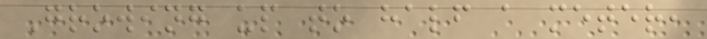Growing up to half a meter,
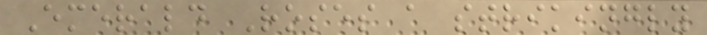Emerald Roses a strikingly
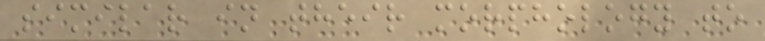similar in their morphology to
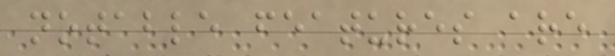notable features are
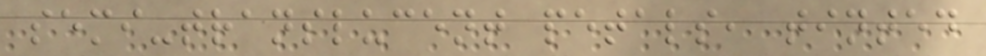semi-translucent petals, tinted
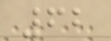62
